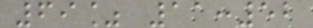69% 11:52
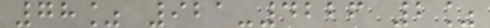78% 921-4226 2%
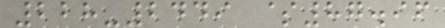228-2449 $87.96
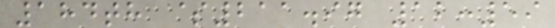184th $211.97 12:59
